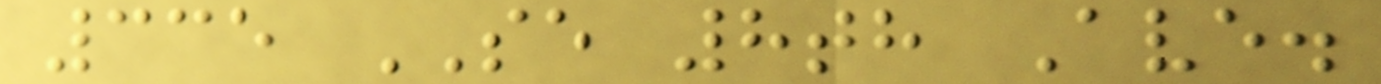335 SE 8th Ave.
